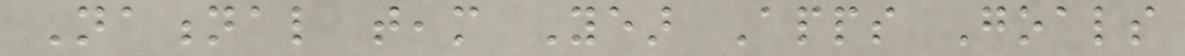National team Year Apps Goals
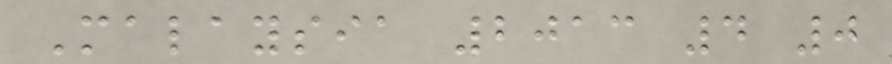Malaysia 2013 4 0
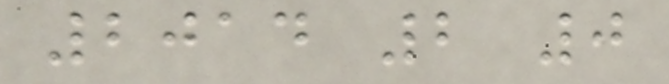2014 2 0
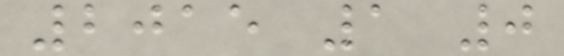2015 1 0
